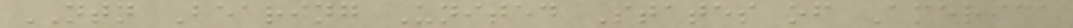NTN Bearing United States of America
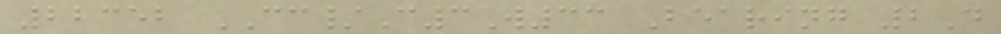22352 CC/C3W33 Bearing 2D
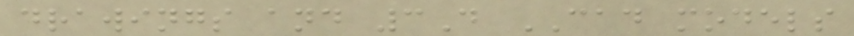drawings and 3D CAD models
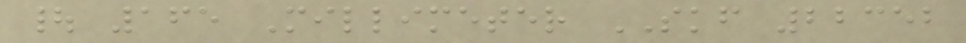| 165 Millimeter SKF 22352
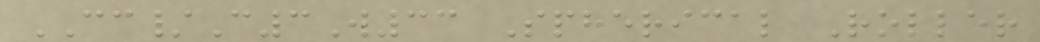CC/C3W33 Spherical Roller
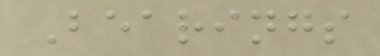Bearings
